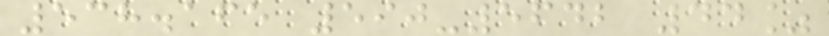538.165 590-5642 44%
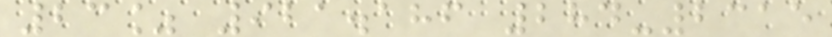23% 921.186 284-2315
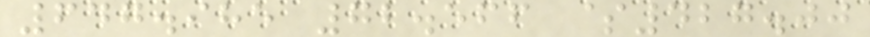647.985 72.566 $427.00
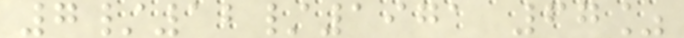7/12/1971 67%
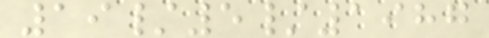19/5/1987
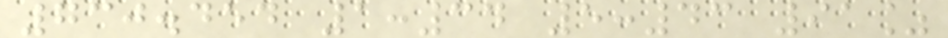730.454 1:34 5:43 91%
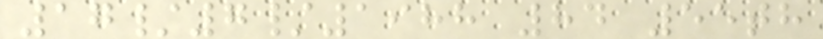17/7/1988 84 55th
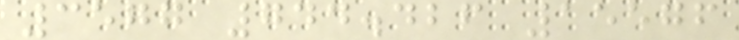3577 744.426 15576
